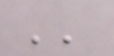''
